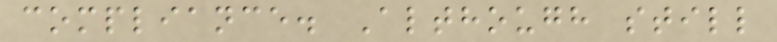compliance. Although still
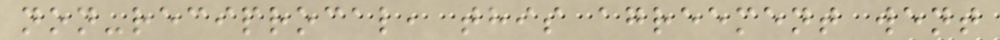non-reciprocal, this agreement went
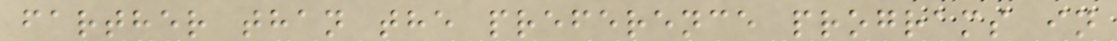farther than the preference programs in
